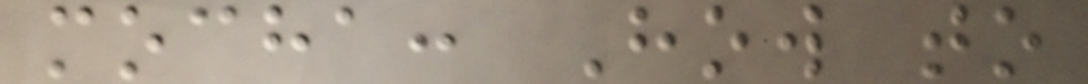mocha: How to
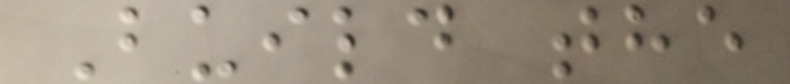Build the
